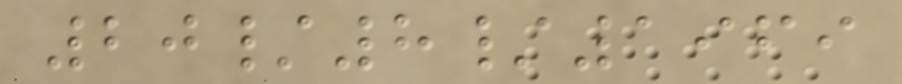20/8/1969
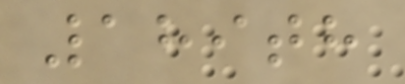189th
